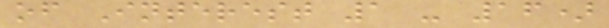of Interest 1 - 16)
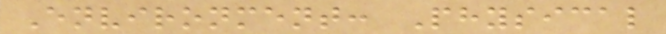Environment: Physical
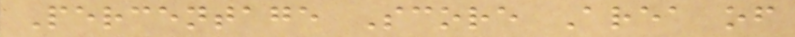Percentage Score Area of
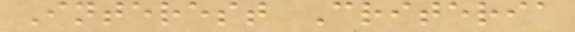Interest Criteria
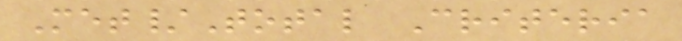Met/Total Criteria
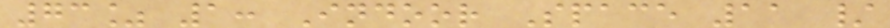73% 1: Indoor Space 11 /
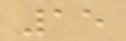15
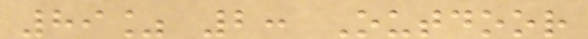89% 2: Outdoor
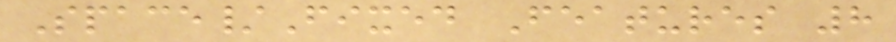Space/Fixed Features 8
